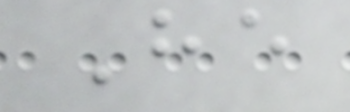He
